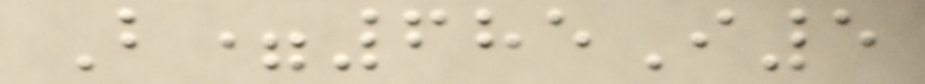B=685I5
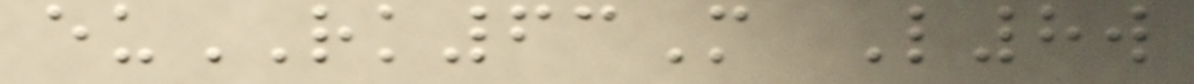euRK63M L8w
